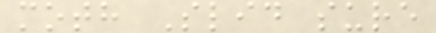moth Slid sure
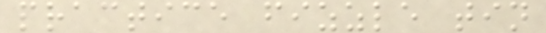practice fizzle tin
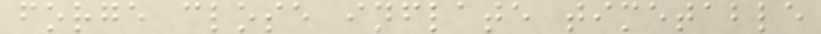forge close inflate timetable
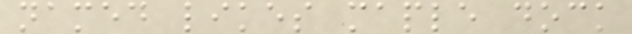named likes maple dock
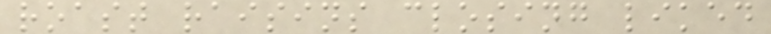roast raisins closing liked
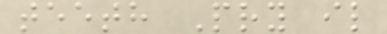teeth Pry il
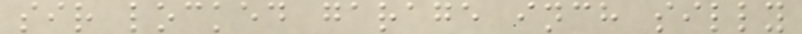sir locked garage inch silly
